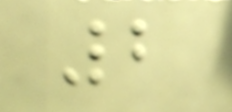2
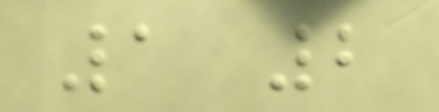1 2
